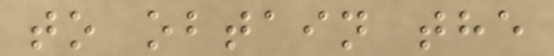to obtain the
